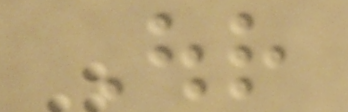Our
